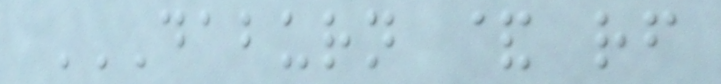DABURN & RF
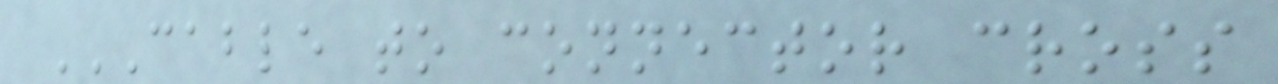CABLE TO CONNECTOR CROSS
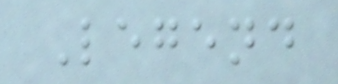Legend
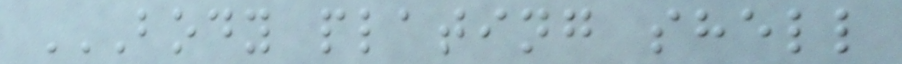BODY PLATING SHELL
